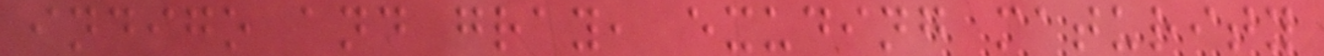indigo and gray, exuding maturity
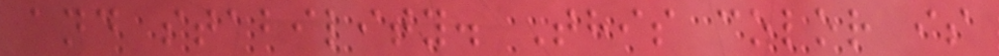and stability. This color is
